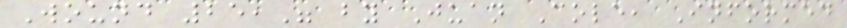Wound 25," by Juan Cole, Informed
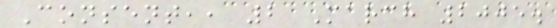Consent,, 2 March 2005.
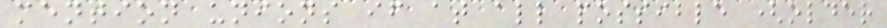mention unions if at all possible (older
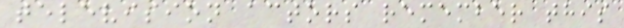television actors remember this
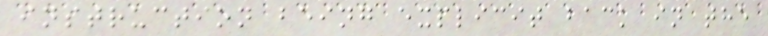instruction being explicit back in the
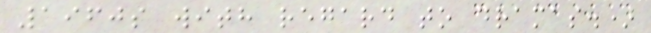1960s with regard to dramas.)
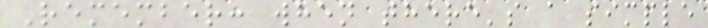Remember: when there's a simple
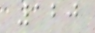120
